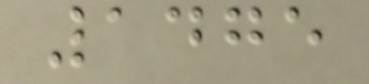1475
